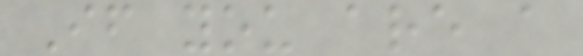If you are a
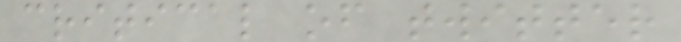critical of twitter
